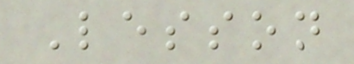Lesson
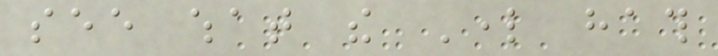see what the Lord hath
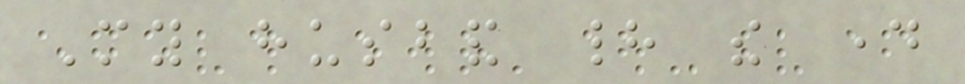My husband had the day
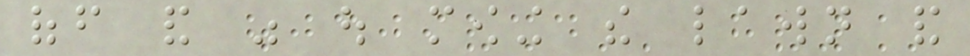off and was out mowing the lawn and
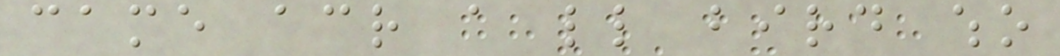came across a little bird who
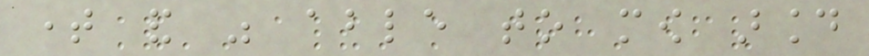time and was able to mow around
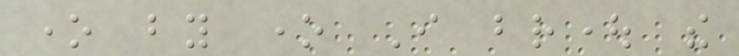one by one I brought the
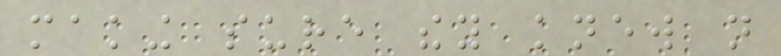making sure they knew not
